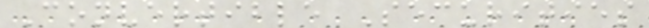Convertible Securities
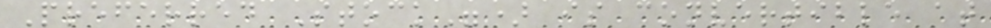Preferred Stock") is convertible at
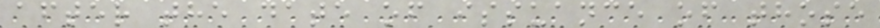after the date of issuance of those
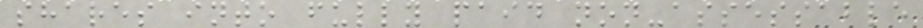shares into fully paid non-assessable
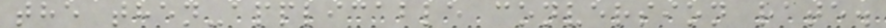the then-applicable conversion rate.
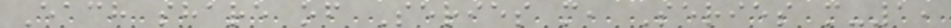Each share of Series m, Series m-1,
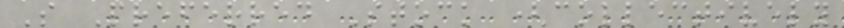S Preferred Stock (collectively
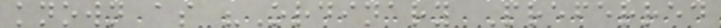known as "Ordinary Preferred
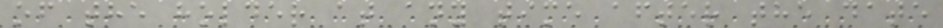of the holder at any time after the date
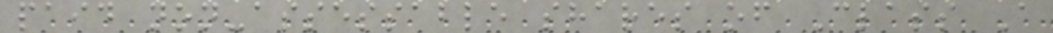paid non-assessable shares of Class A
